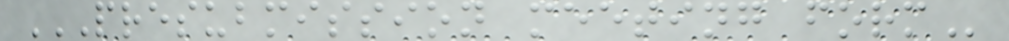PRESUBMISSION MEETING FORM
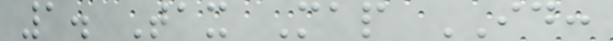1. Tax Map ID:
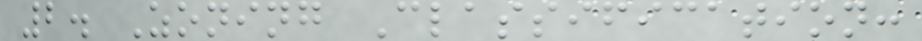2. Zoning Classification:
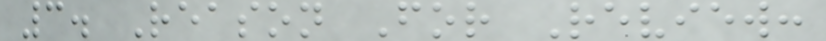3. Reason For Review:
